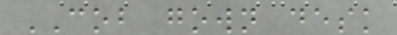COB gown desk
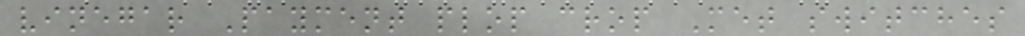vinegar Payment plop crop Met switches
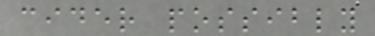cider possibly
